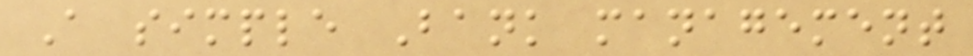A simple Bank management
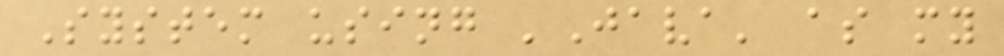System using 'Java' as my
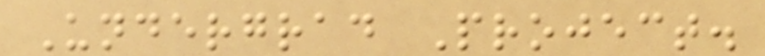Undergrad Project.
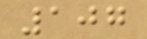107
